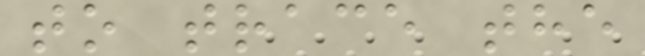to trace the
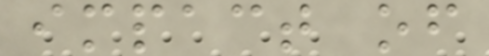impact of
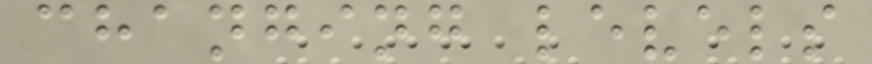changing levels
